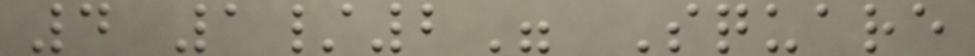4 1/2" Square
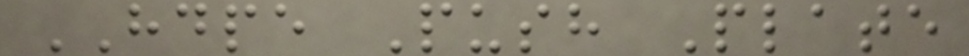HDPE Push Plate
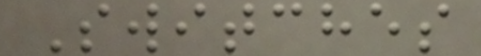Switches
